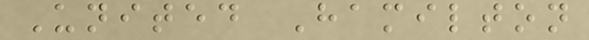United Hamilton
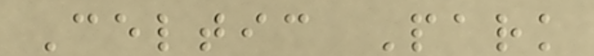Celtic Park
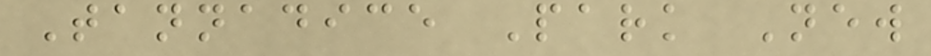Tannadice Park New
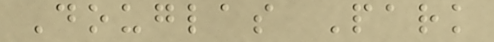Douglas Park
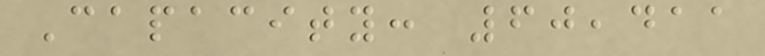Capacity: 60,411
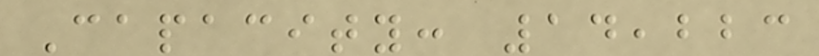Capacity: 14,223
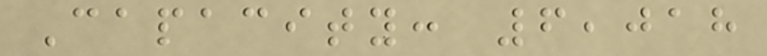Capacity: 6,018
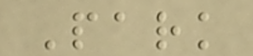Park
